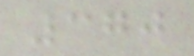370
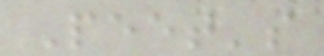Peet's
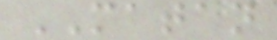MATAN
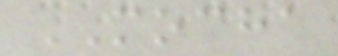MOCHA
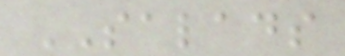SALADS
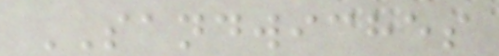SANDWICHES
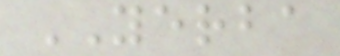YERBA
